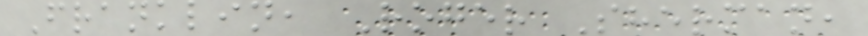Franklin, Roger Sherman,
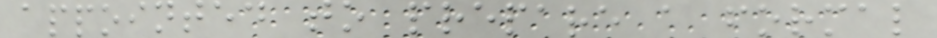appointed to prepare a formal
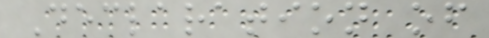Declaration of
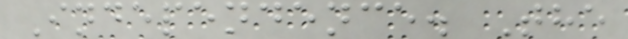Independence. The
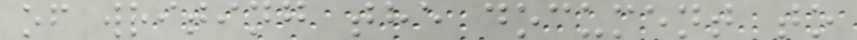of writing the document to
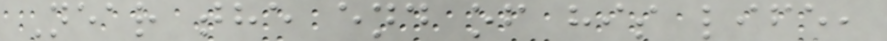Near the end of his life,
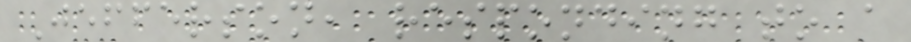Jefferson, responding to a
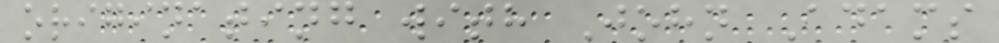originating with John Adams
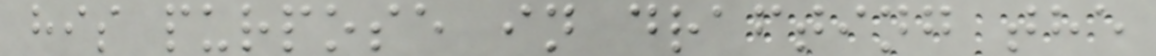his purpose in drafting the
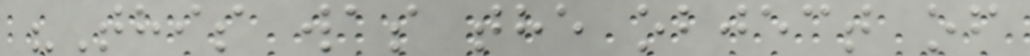"This was the object of
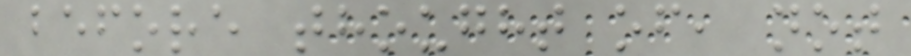before thought of, not
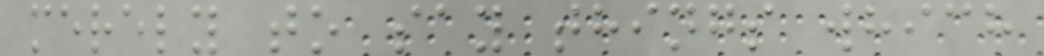merely to say things which
